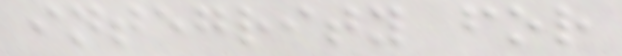integrity for
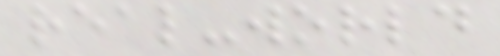real-world
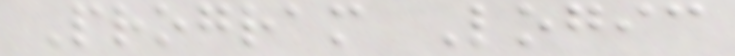Program Logic
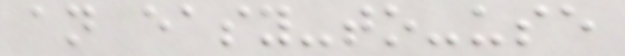an easy-to-use
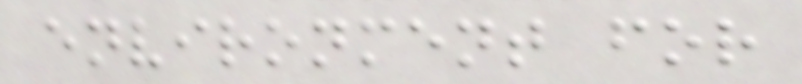environment for
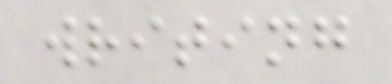writing
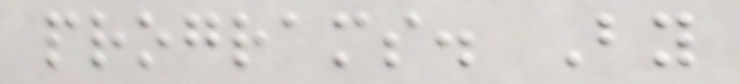programs. By
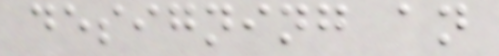designing an
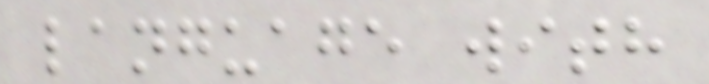language with
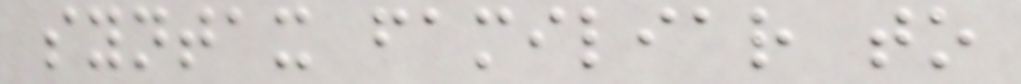syntax familiar to
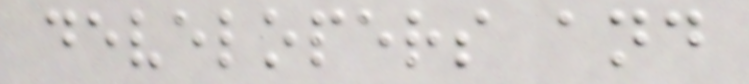developers and
